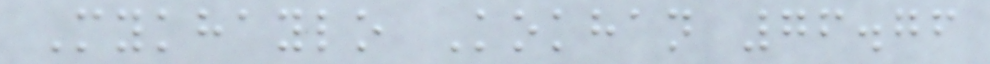Mykhaylo Kokhan 76.76
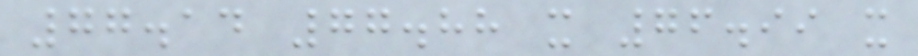77.14 77.88 x 76.99 x
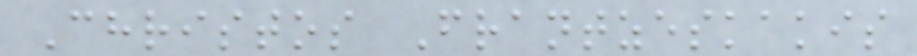Christos Frantzeskakis
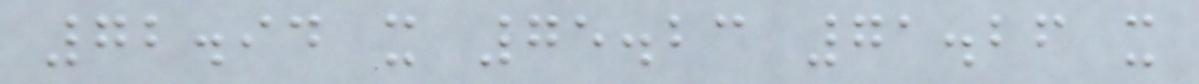72.94 x 75.23 71.26 x
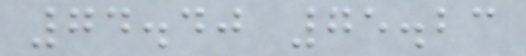74.40 75.23
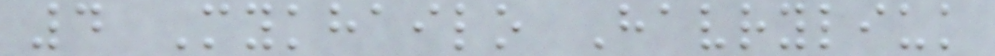4 Mykhailo Havryliuk
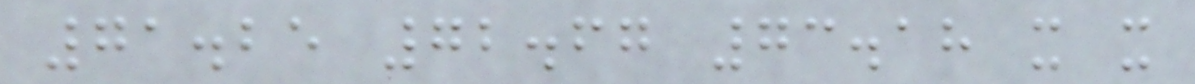71.25 72.67 73.18 x x
